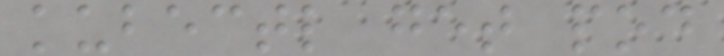kubectl get pod
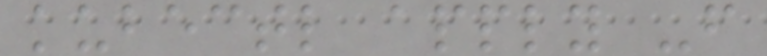kubectl apply -f
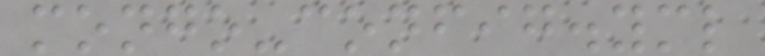mongo-config.yml
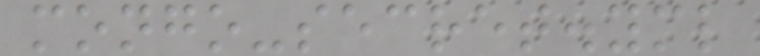mongo-secret.yml
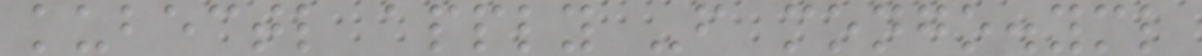kubectl apply -f mongo.yml
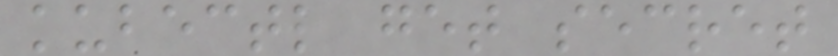kubectl get secret
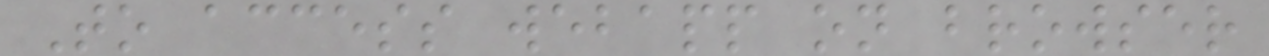To access webapp on browser
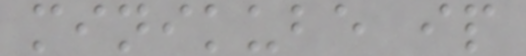minikube ip
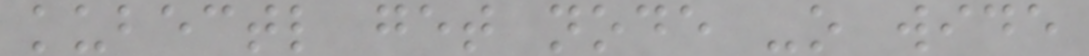kubectl get node -o wide
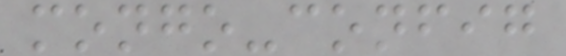mongo-config
